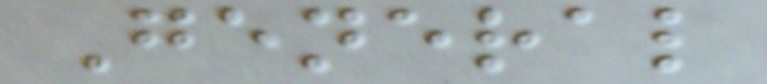General
